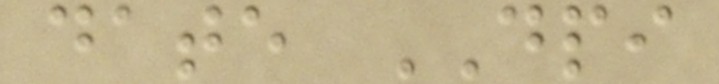date DPI
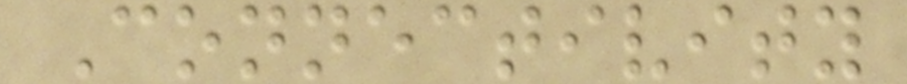Connectivity
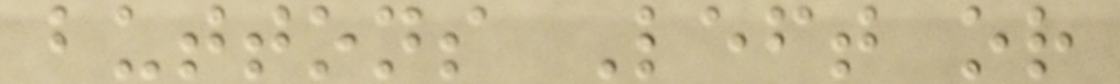buttons Left or
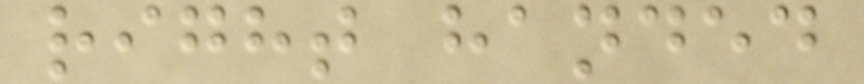right handed
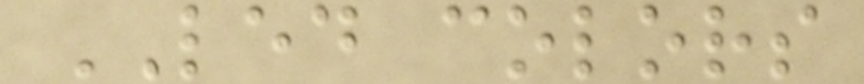LED colors
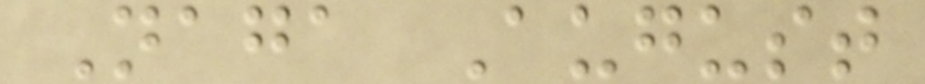Naga August
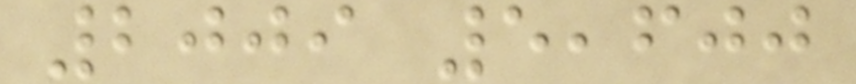2009 5,600
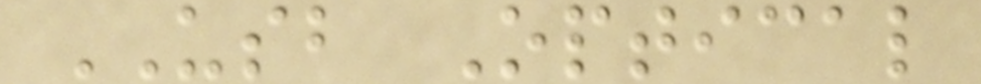USB Optical
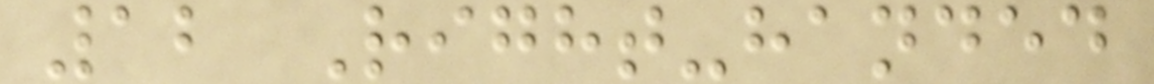12 Right-handed
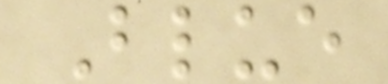Blue
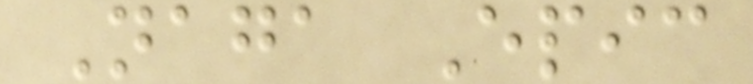Naga Epic
